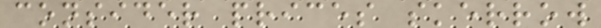consider prices skerrow
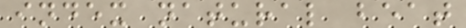index natural beat
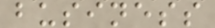business
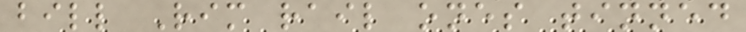bill Rim rail ones tinned
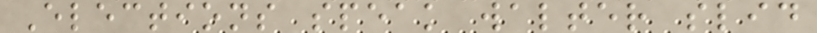Elections speak walter slid
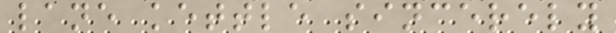lane kettle sincerely
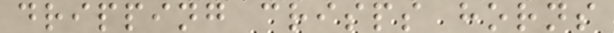dripping crisps horns
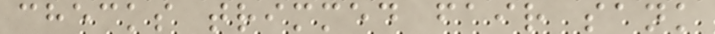checks trimmed fair sank
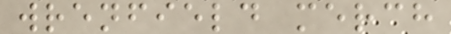wrenfield merch
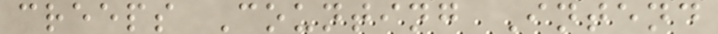creeps Counting Intend
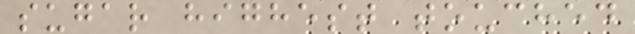sugar highest touched
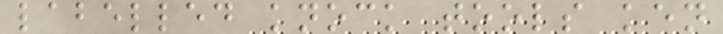labelled knock tools ken
